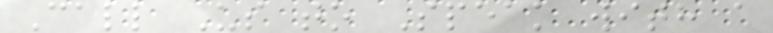Call Us to Speak with a
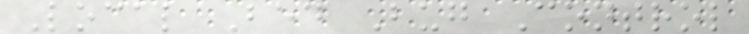Local Bed Bug Control
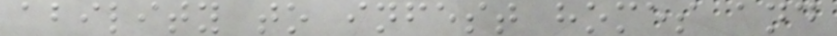ability to infest homes and
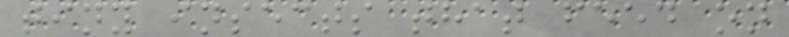tiny insects that feed on
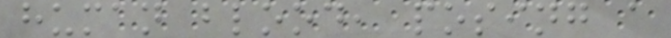human blood, posing a
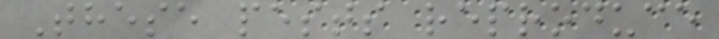These pests reproduce
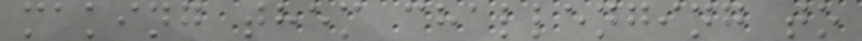making them challenging to
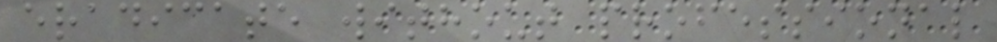eradicate without professional
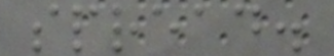spread.
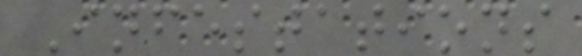Infestations
